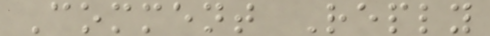Comment Reply
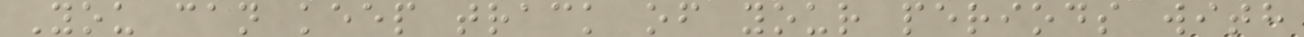You can keep track of your periods with
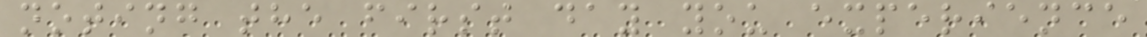noting the first day you experience
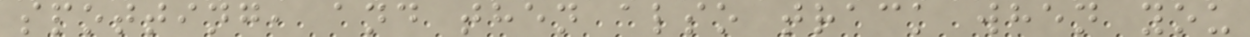spotting, and then also track when you
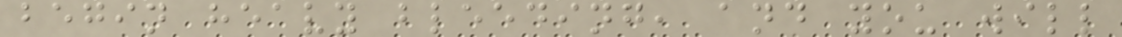begin heavy bleeding, and you will
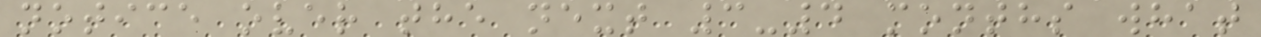notice over the next 3-4 months what
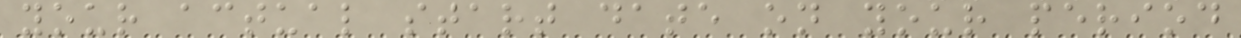your actual start date on your period
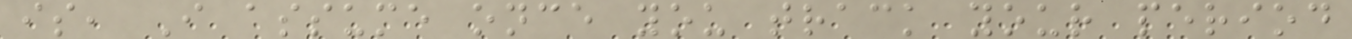is, I assume once you track your period
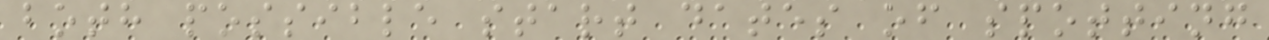both possible start dates of spotting
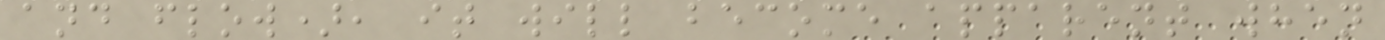and flow), it will become apparent when
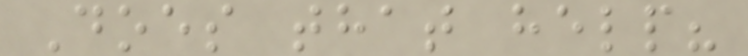Does that help?
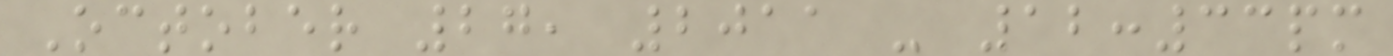October 27, 2011 - 12:33pm
